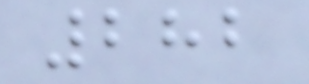282
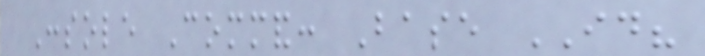Console Command: Base ID?
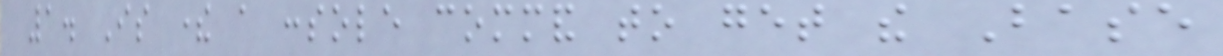1. Is there a console command to get the Base
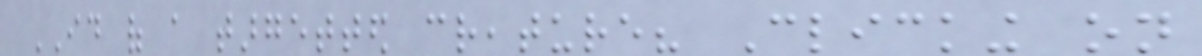ID of a targetted creature? Clicking on
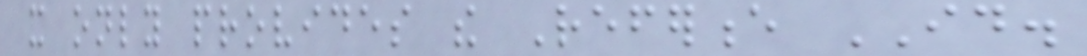it only provides the Reference ID.
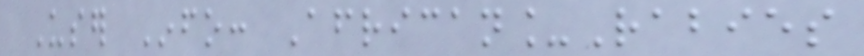User Info: African_Rabies
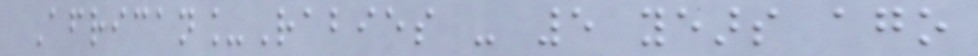African_Rabies - 5 years ago
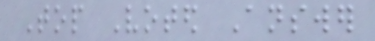Top Voted Answer
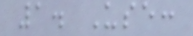1. Use:
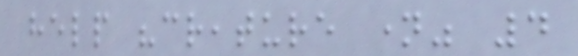help "creature name" 4
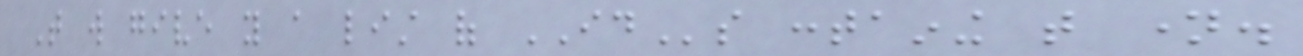That will give you a list of IDs containing that name.
